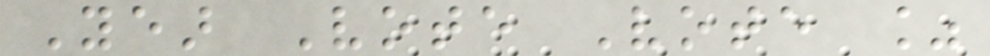Year Vote Vote %
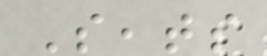Seats
